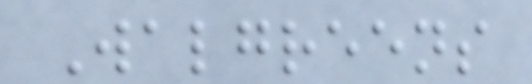Walgreens
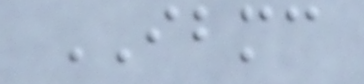IBMC
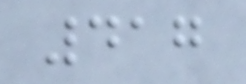417
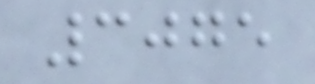3075
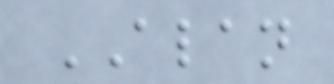ALAN
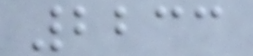2233
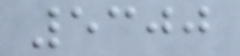5300
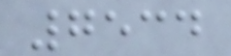7534
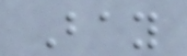Bay
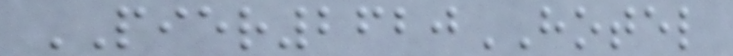PIER2620HOTEL
